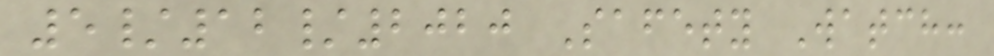5/12/2020 Safety Watch:
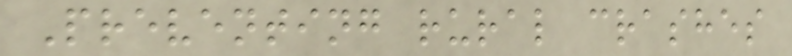Preventing rural crashes
